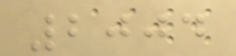2004
